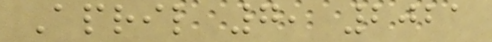April 7, 2021
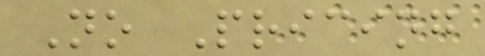No Pricing
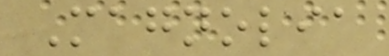Magnolia
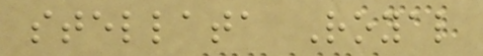stellata Royal
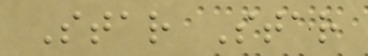Star Star
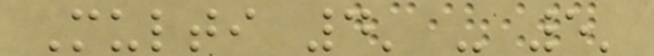Multi 4' - 5'
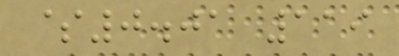$0.01 119
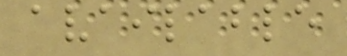available
